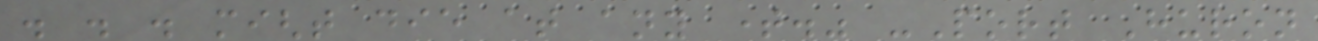. . . might die at any time." -Port Huron
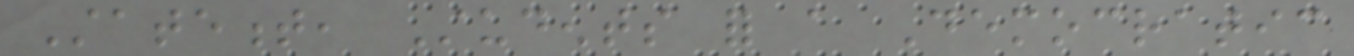Statement, Students for a Democratic
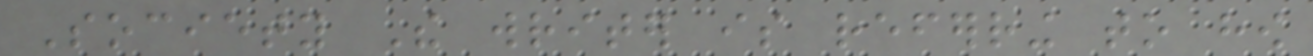Society The writer is referring to how
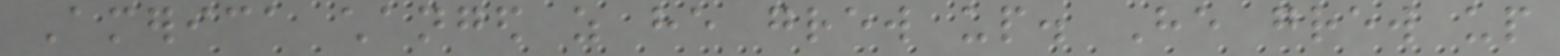America changed as he grew up. He grew up
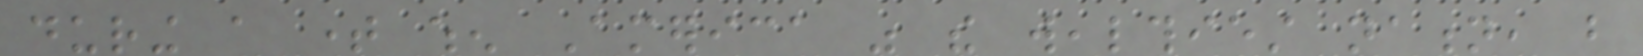during a time when America was the wealthiest nation, but
